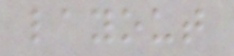layout
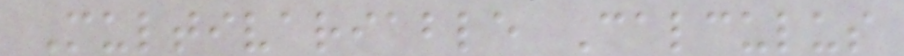Multivariable Calculus
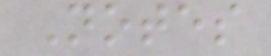Notes
